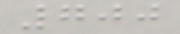700
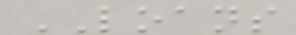LOANS
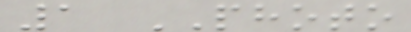1 PHOTO
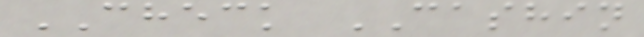CHECK CASHIN
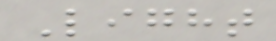Light
